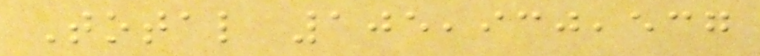Total 105,930,537
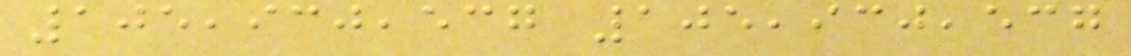105,930,537 105,930,537
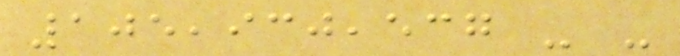105,930,537 - -
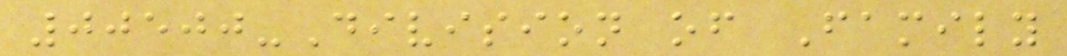00500-Division of Family
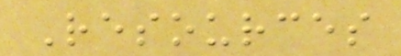Resources
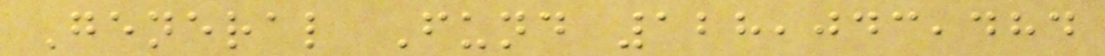General Fund 128,043,484
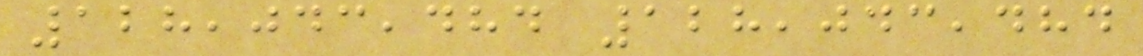128,043,484 128,043,484
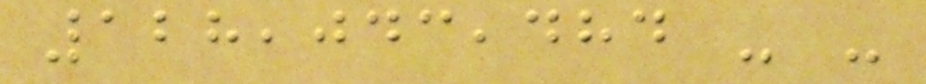128,043,484 - -
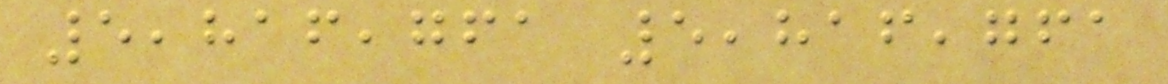5,816,761 5,816,761
